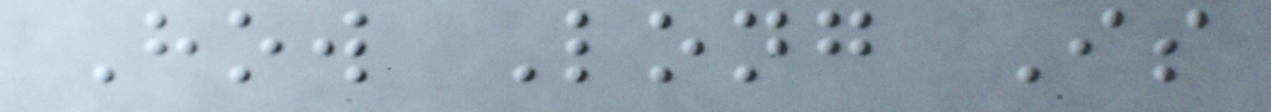How Long Is
